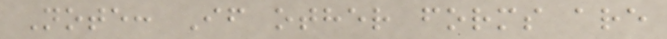Note: If other forms are
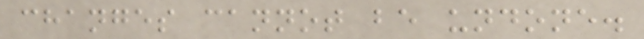changes cannot be undone.
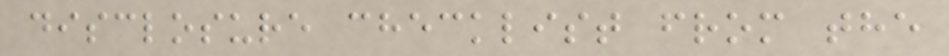disclosure checklist from the
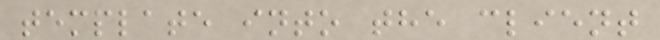template into the client
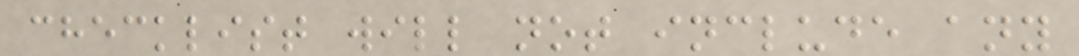checklist will not include any
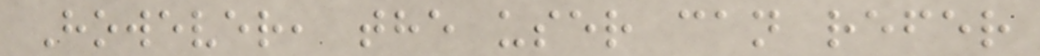However, the user can refer
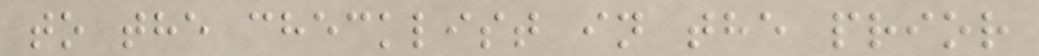to the checklist in the prior
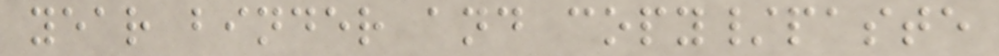year binder and copy/paste
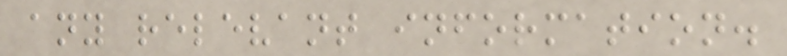any relevant information.
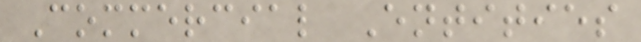Commercial Entities
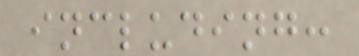including:
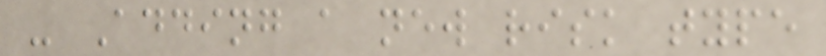- Adding a new risk type
